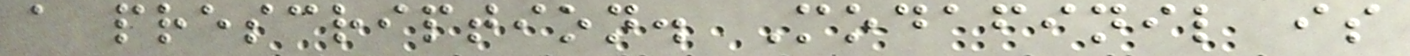a prescription. Modafinil is
